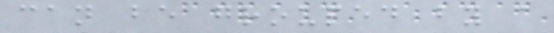can be grouped by a
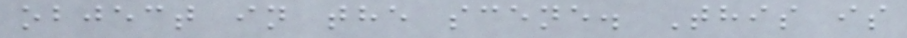object in the scene. This is
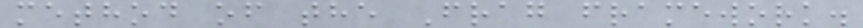method of the Frag framework.
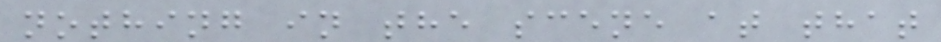nothing in the scene at that
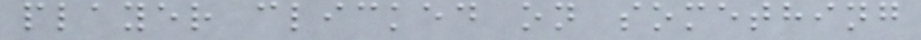player clicked on something
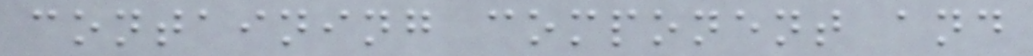containing component and
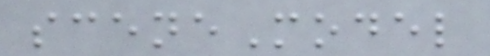sceneModel
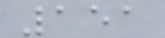151
